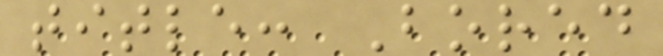title: Bored
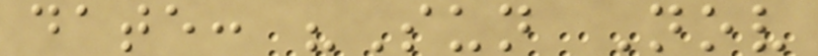date: "Sun Nov
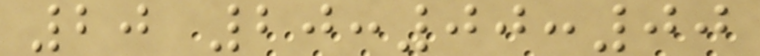20 20:00:00
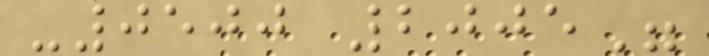-0500 2005"
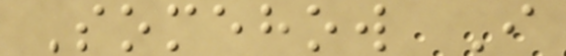Somehow I
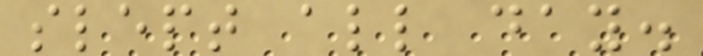slept all day.
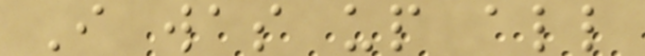I was up all
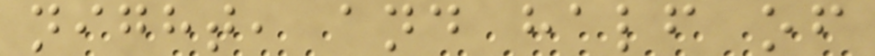night, and half of
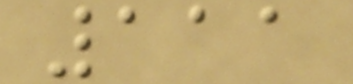111
